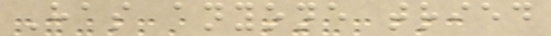Has anyone tried
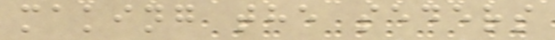making the seders
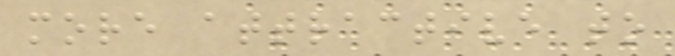more attractive to
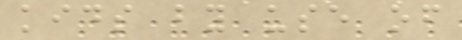kids by use of
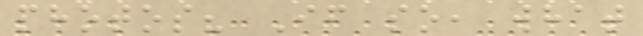photos? If so, what
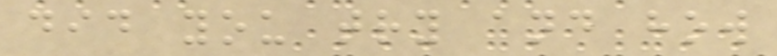did you try and how
